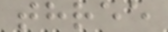three
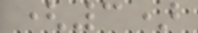(3)
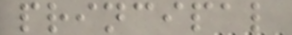principal
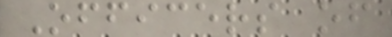Officers of
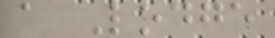a Lodge
